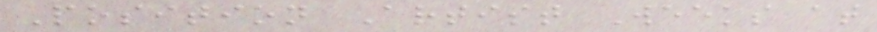Position Artist Weeks at
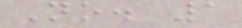No. 1
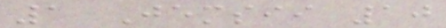1 Jemsii 10
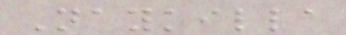Naykilla
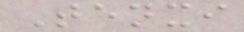Tenxi
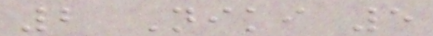2 Niki 5
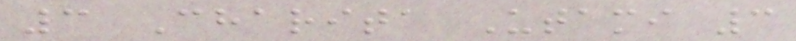3 Charita Utami 3
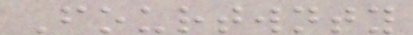Fourtwnty
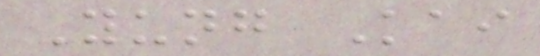Yung Kai
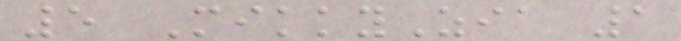5 MikkyZia 1
